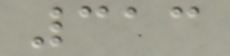313
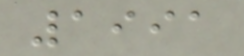1991
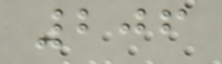206
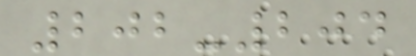202-204
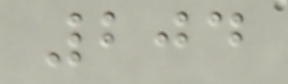204
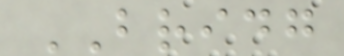BRIDG
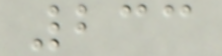233
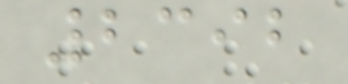2392
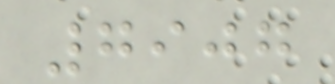7907
